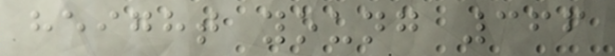height young 366
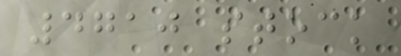4710 stock
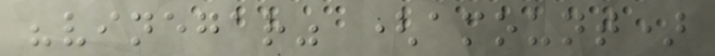"vinegar" (amount)
